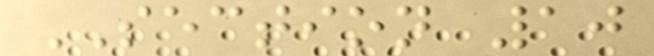SECTION 10
